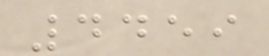4459
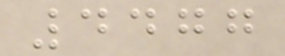4477
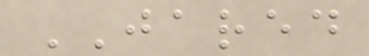JARED
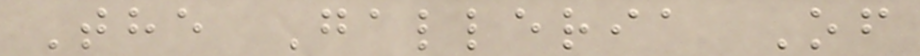The Galleria Of
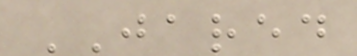JARED
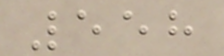558
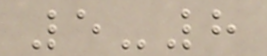5-8
